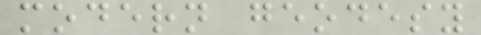modern geodesy
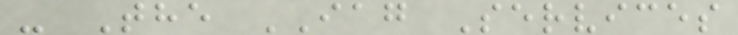- The IAG Services
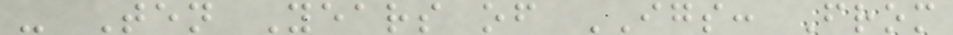- Ten Years of IGS: From
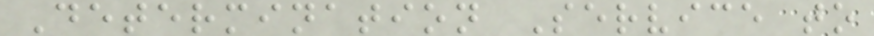Determination Service to
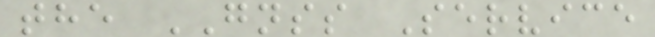the GNSS Service
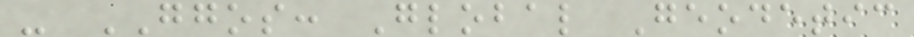- GGOS: Global Geodetic
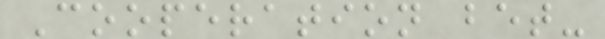Cooperation bet-
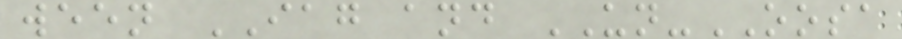ween IAG and UN-OOSA
